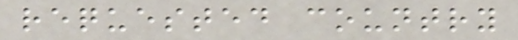requested country
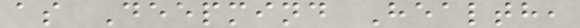as Deepmind Health,
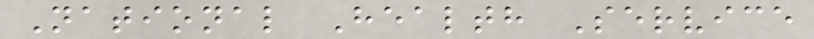National Health Service
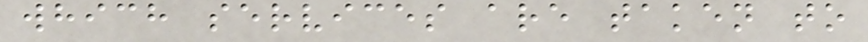which services are taken to
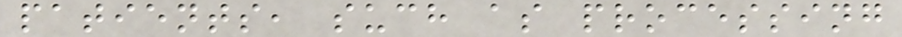patients, such as processing
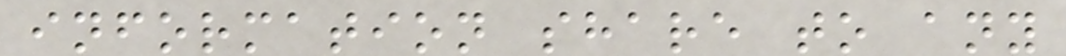information share to any
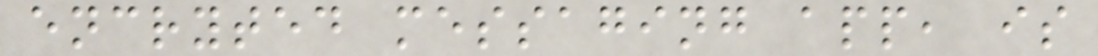encryted messaging app, is
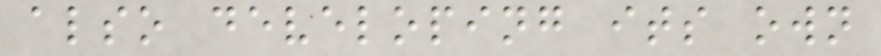also developing its own
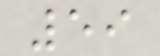59
